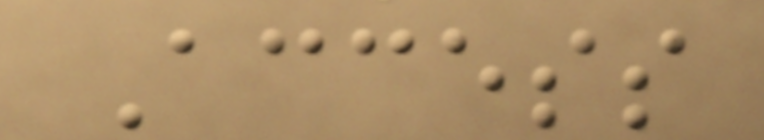Access
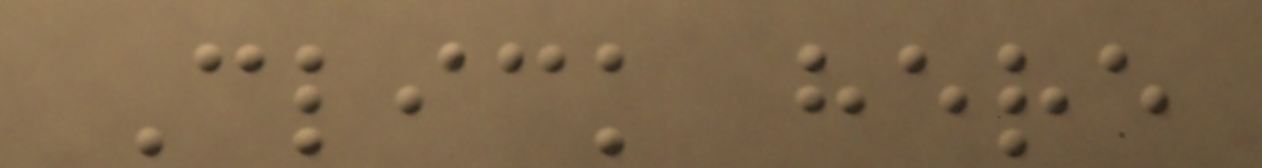Click here
